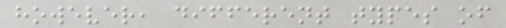however, different types of
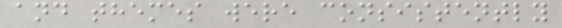and themes were consistently
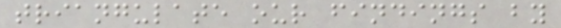triangulate our findings by
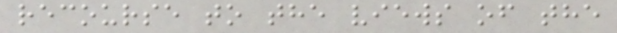recourse to the views of the
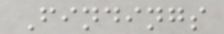Findings
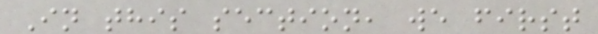In this section, we first
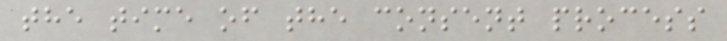the time of the consent process
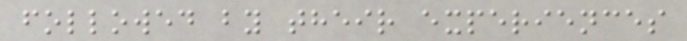followed by their experiences
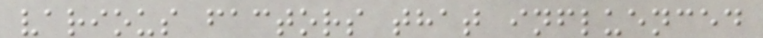various factors that influenced
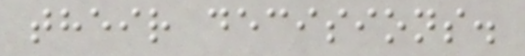their decisions.
